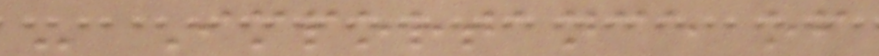- Importance of
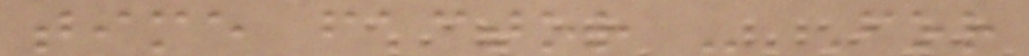time factor - For
